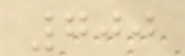700
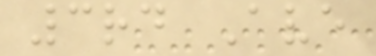3rd Ave
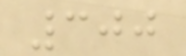300
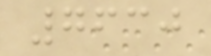7630
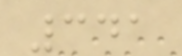341
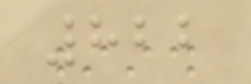822
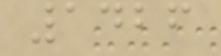1426
